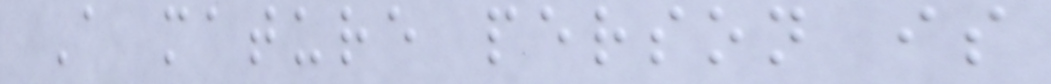A mature person is
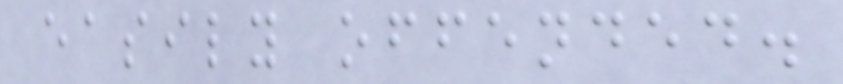easily offended.
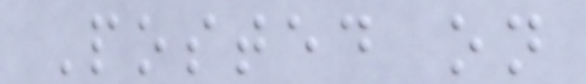Posted on
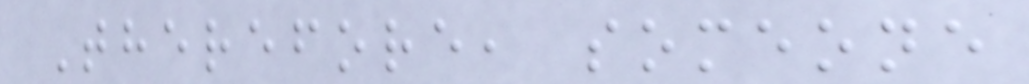Therefore, someone
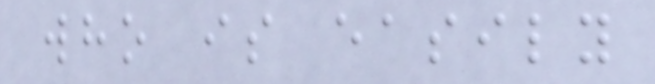who is easily
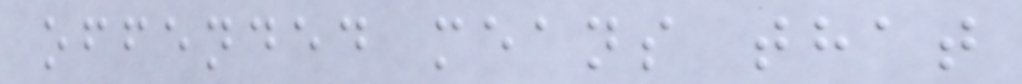offended means that
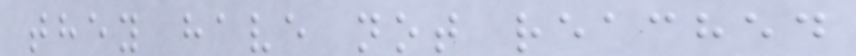they have not reached
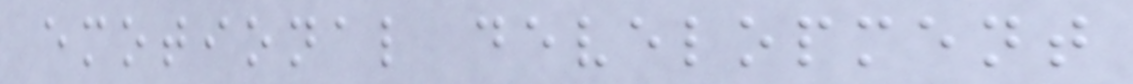emotional development
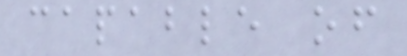capable of
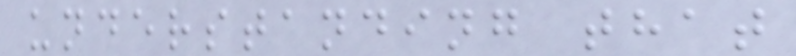understanding that
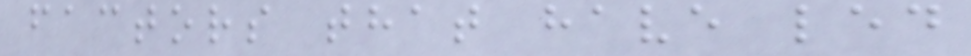factors that have led
